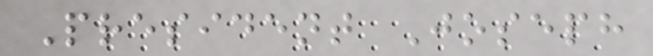President Joseph
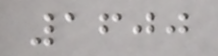1600
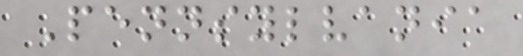Pennsylvania
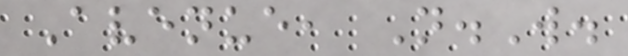Avenue, N.W.
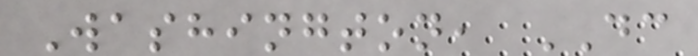Washington, DC
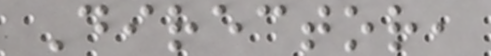Director,
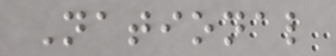National
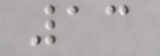13
